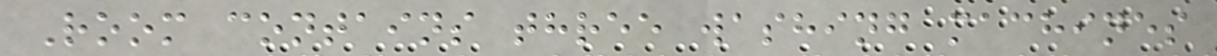Room contains three washing machines
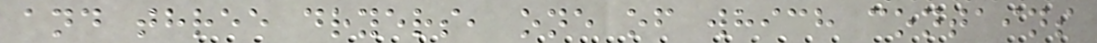and three dryers, one of which contains
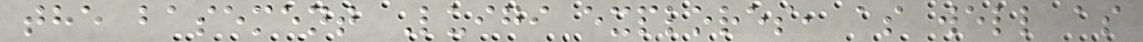the basement Luigi explores, as well as
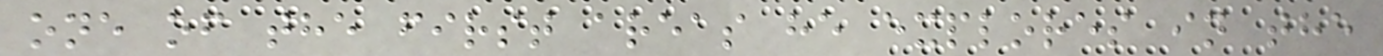one of the first areas he explores in the
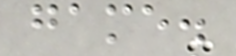game.
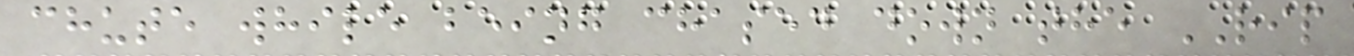chute while being chased down the RIP
